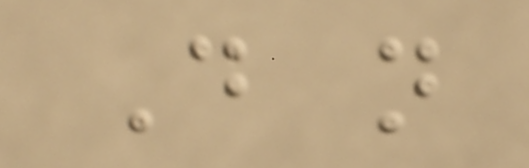Do not
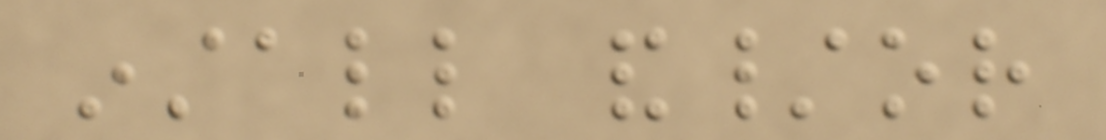install and/or
